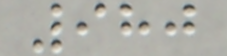980
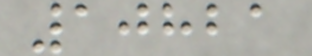10821
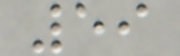59
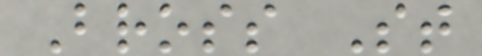Bross St
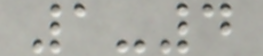1-4
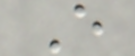E
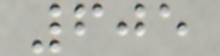605
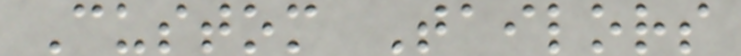Custom Tailors
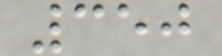350
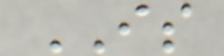IS
